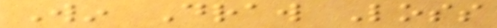Win Draw Loss
